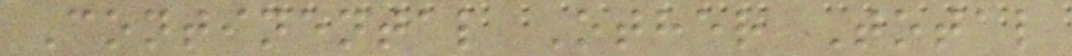Continental Other Total
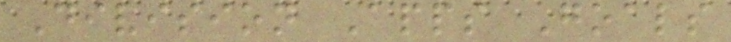Division Apps Goals
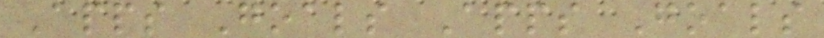Apps Goals Apps Goals
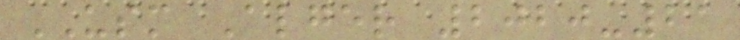USM Alger 2020-21
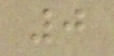0
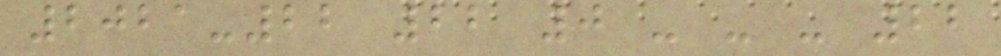2021-22 22 0 - - - 22
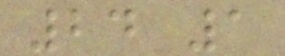24 1
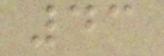43
